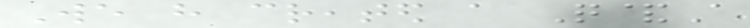We have created a Q&A
